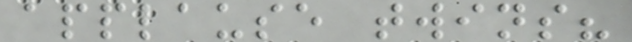applause twins?
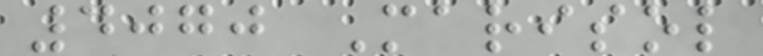4070 Marisol
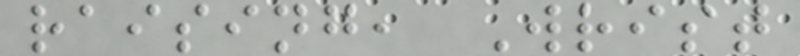raising, Wrist
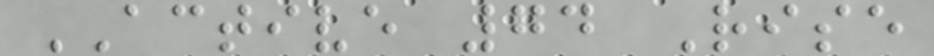ACTIVE 74 Rise
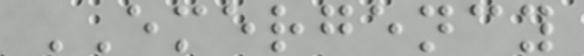EMERGENCY
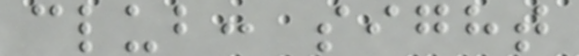club: sight
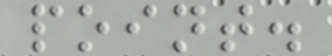point.
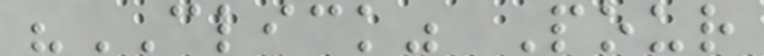"CLICK" Pour
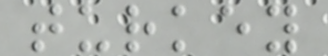turkey
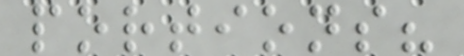portions?
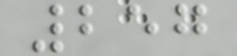257
